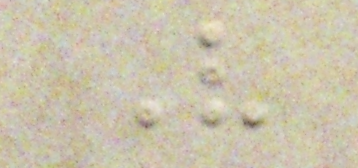V
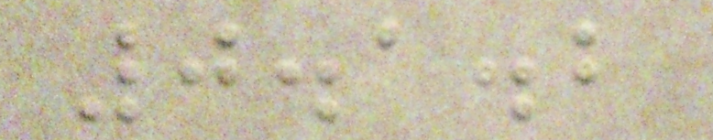0.1.2
